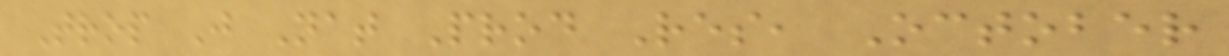Trop J Nat Prod Res, October
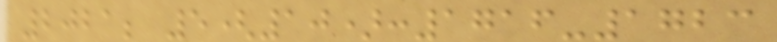2021; 5(10):1716-1723
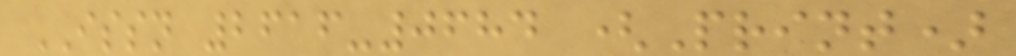ISSN 2616-0684 (Print)
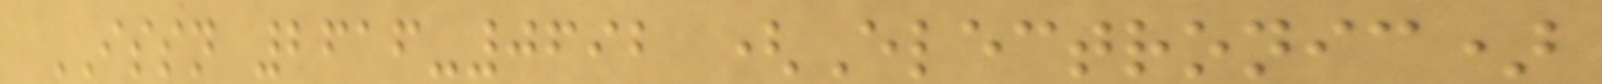ISSN 2616-0692 (Electronic)
